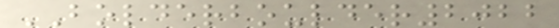BOLDERBOULDER2022
